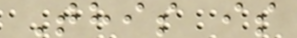This is
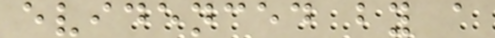evidenced by a
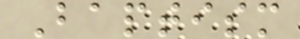Baptism
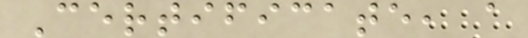Certificate, a
